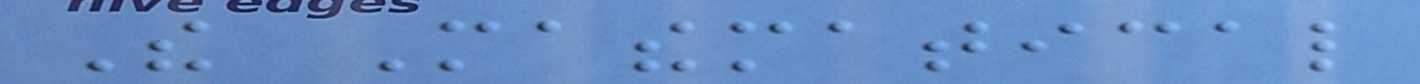The Mathematical
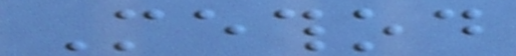Method
